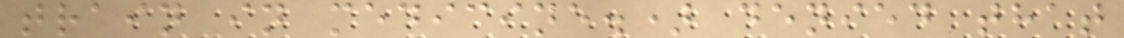train in medicine.) denied that
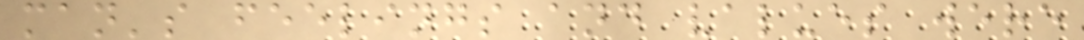man's feelings and values were
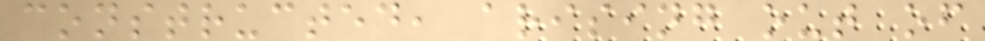constructed, arising out of
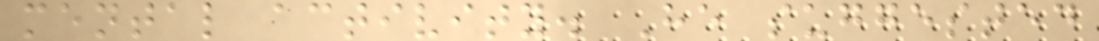mental activity. He suggested
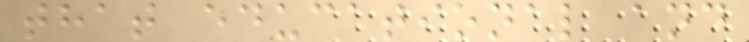that educational and
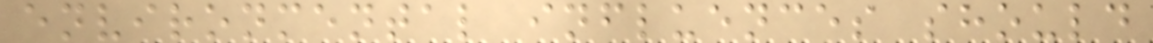environmental influences should
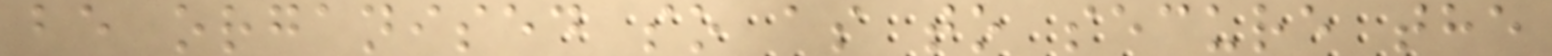be organised so as to secure the
